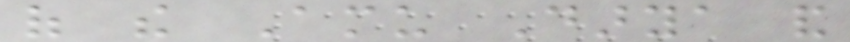of the Amu Darya and
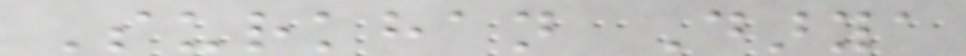Surkhan Darya
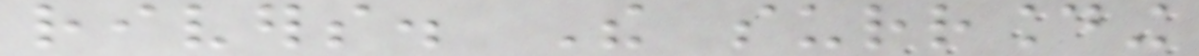rivers. The surrounding
